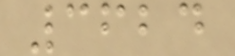3624
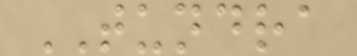TUNDRA
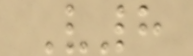V8
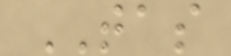TAS
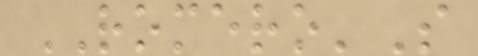ROMERO'S
